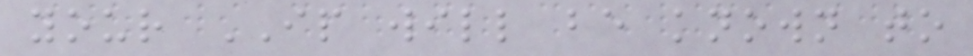your IP will be known to
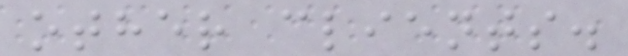other clients.
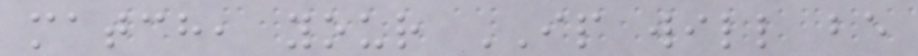match, your IP will be
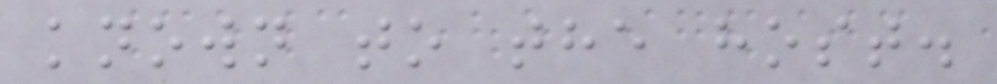known to the host.
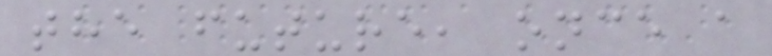the future, once a
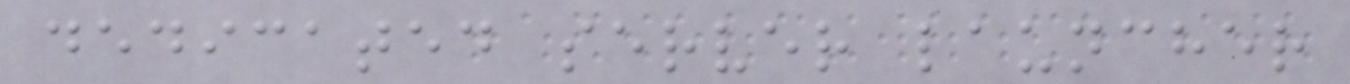dedicated server launcher
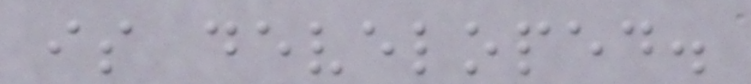is developed.
